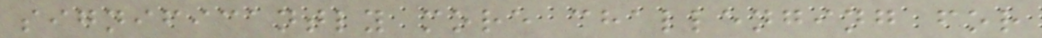significantly more challenging for
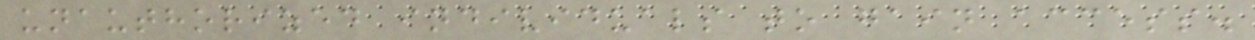unauthorized individuals to gain access.
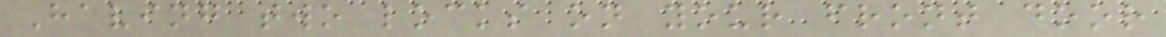Having two locks on your front door
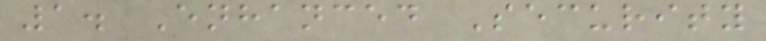1. Enhanced Security
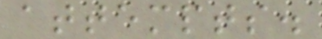attempts.
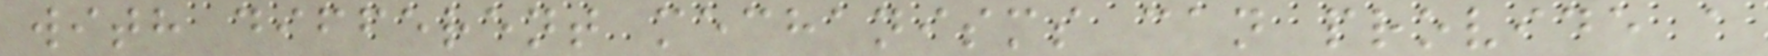with different mechanisms can provide a
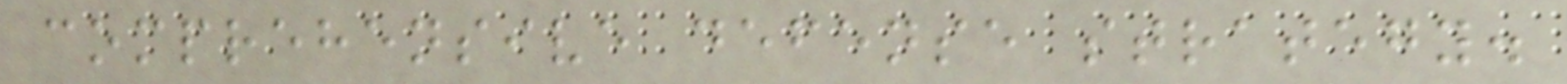comprehensive defense strategy.
